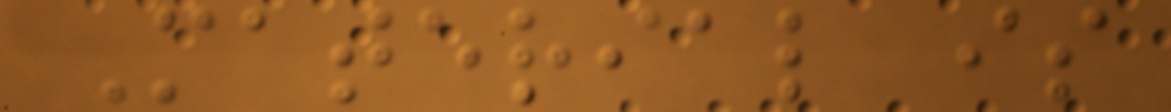Material is
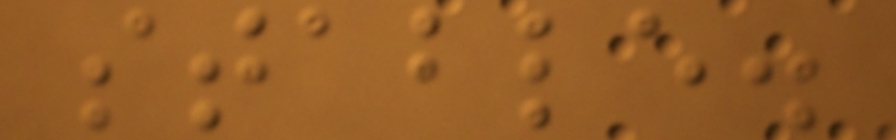stable.
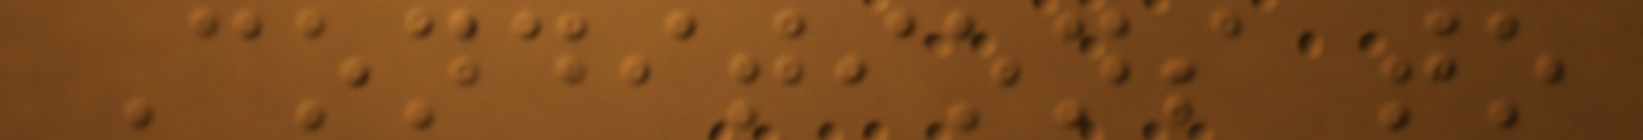Conditions to
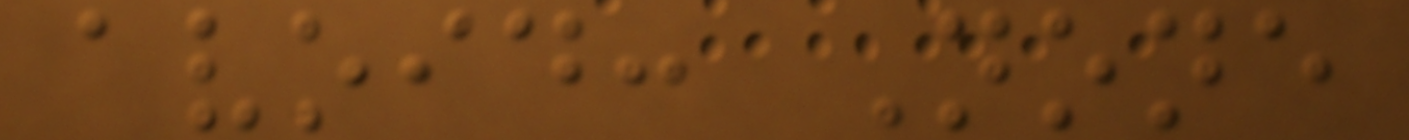avoid: None
